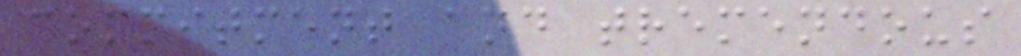commitment and tremendous
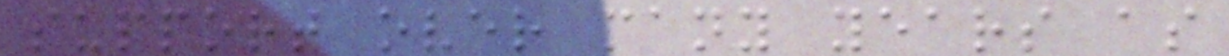support over many years as
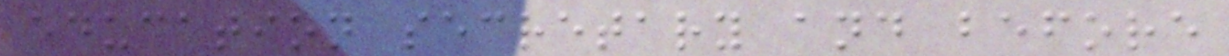education secretary and before
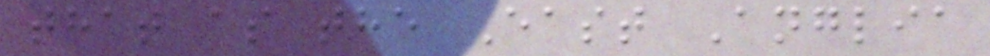that as the East Anglia
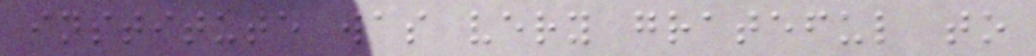institute was very grateful to
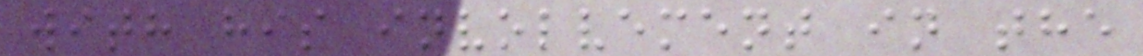with his involvement in the
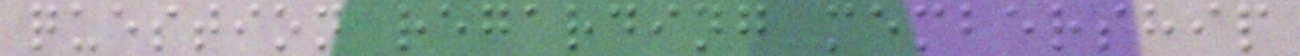question regarding membership
